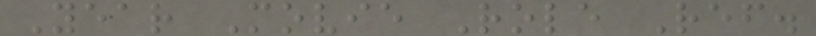Year Movie Role Ref.
